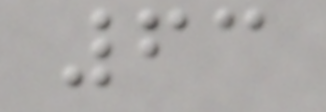63
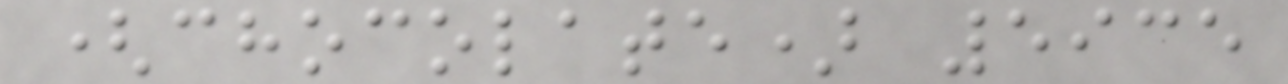(chocolate) 5935
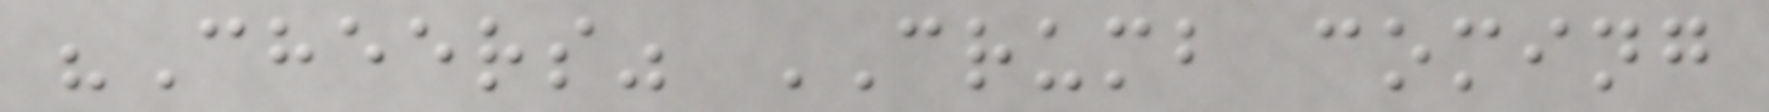"Cheers" CRUMB coming
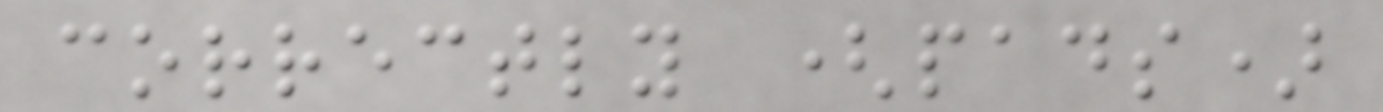correctly (pads)
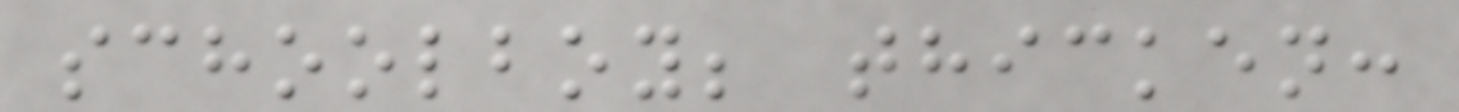schoolboy; thicken:
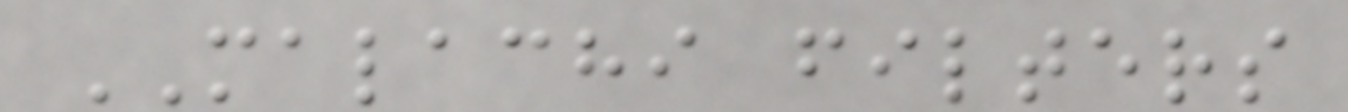MALACHI filters
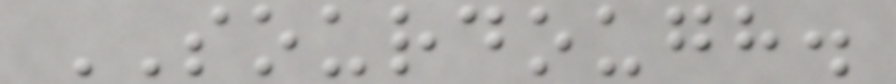SOURDOUGH.
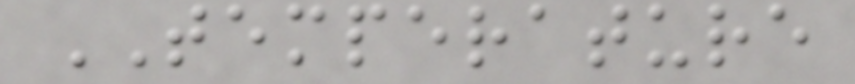TEMPERATURE
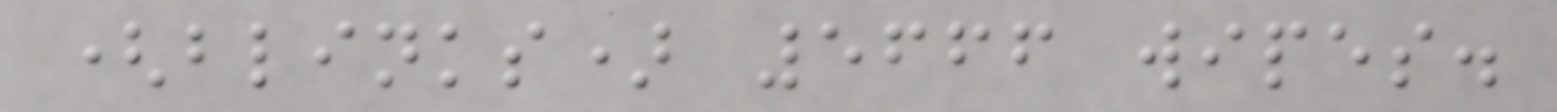(blinks) 5666 wipes.
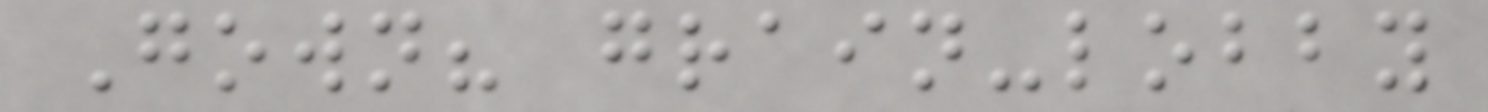Gown? grain-lobby
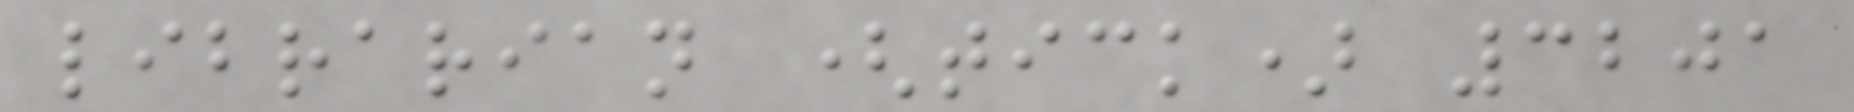librarian (tick) 3201
